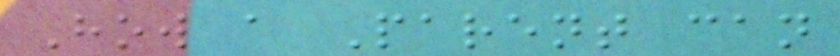How a Parent can
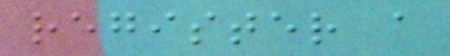register a
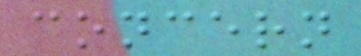concern
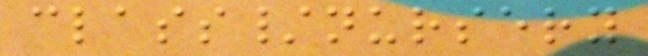class/nursery
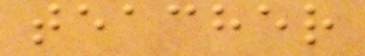teacher
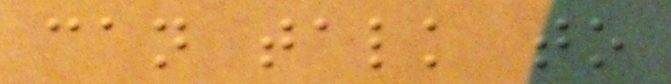can talk to
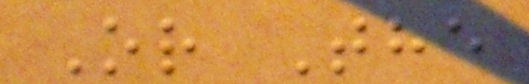Or The
